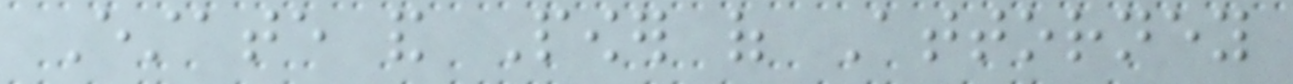Estate and Power of Attorney
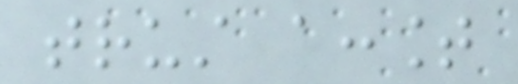trust account
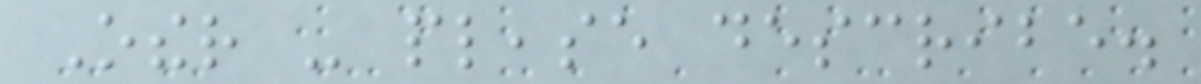Other - please describe.
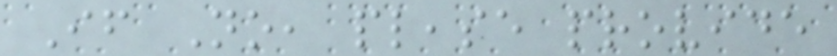If No, please provide
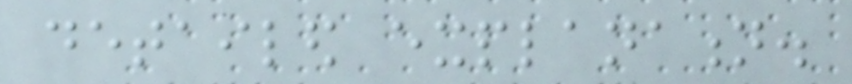detailed explanation.
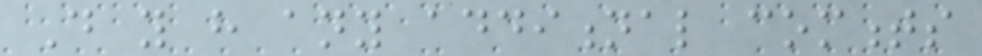Do you have any additional comments
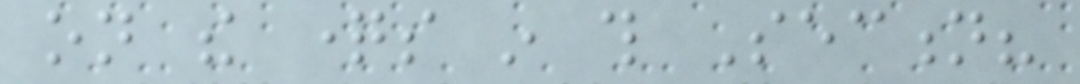on the questions in this Section?
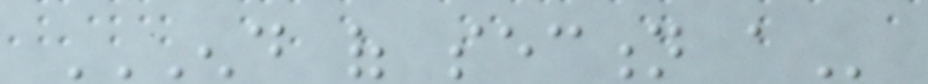END OF SECTION A
